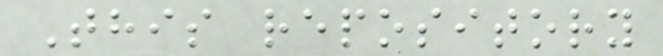This repository
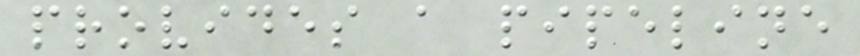provides a pipeline
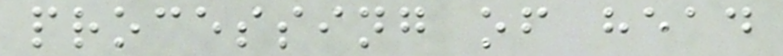processing of head
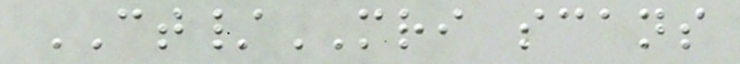CT/MRI scans
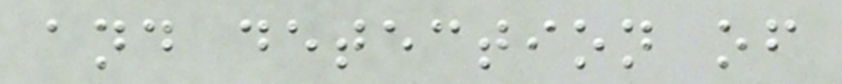and detection of
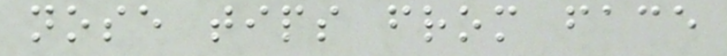nose tips from face
